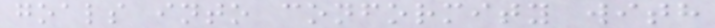goals into conformity with
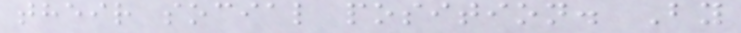their social position. By
